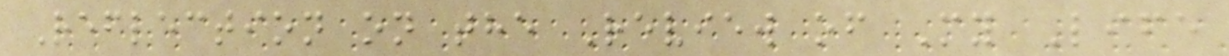Reflection on the Review of My Life
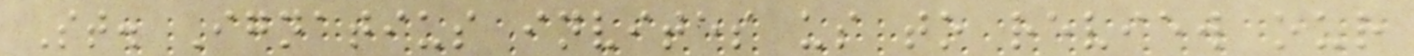St. Ignatius invites us to review our
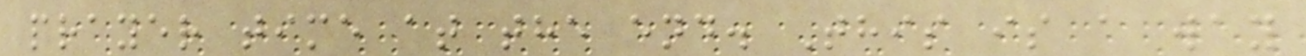prayer time at the end. This is a way
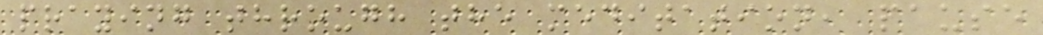praying through the meditation, pause
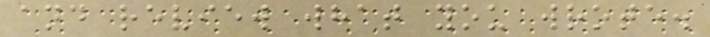and review what you wrote.
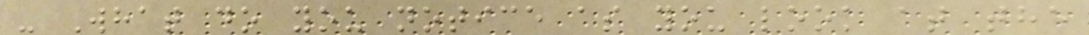- What do you notice as you look at the
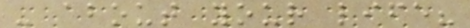- about your life?
